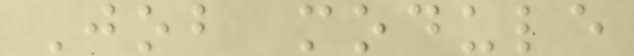Job module
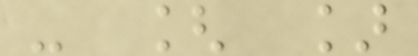- [ ]
